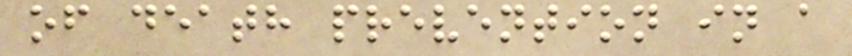of death prevention in a
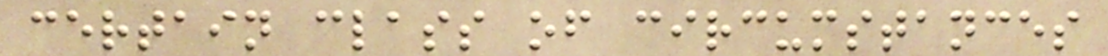certain class of circumstances
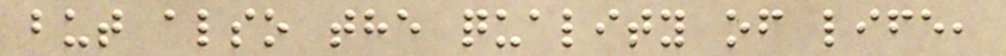but also the quality of life,
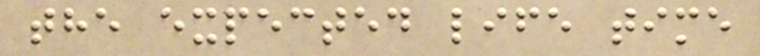the expected life time
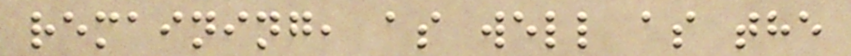remaining, as well as the
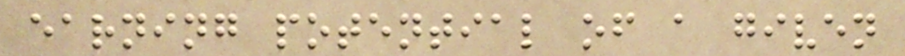earning potential of a given
